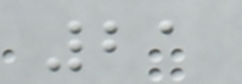21
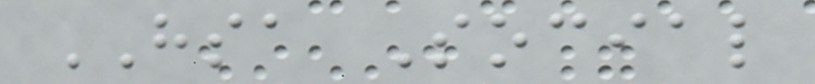HSA Social
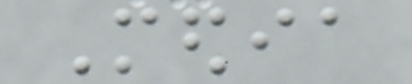Media
